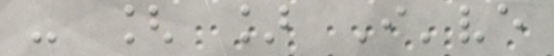- [ ] I've
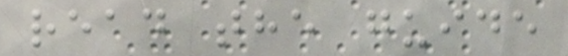read the guide
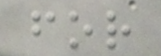for
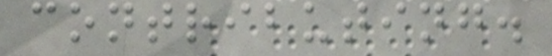contributing.
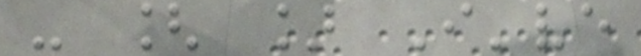- [ ] I've
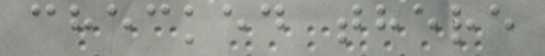checked there
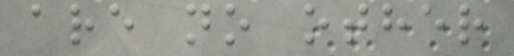are no other
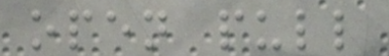open pull
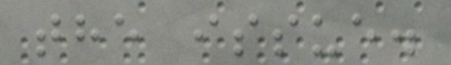the issue.
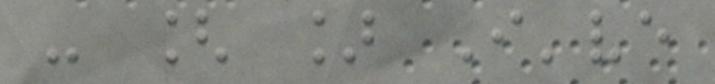- [ ] I've
